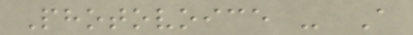Photovoice - A
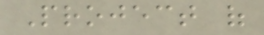Project of
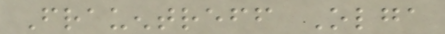Frauentreff Olga
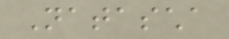Natascha
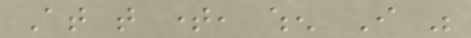At that time, when I was
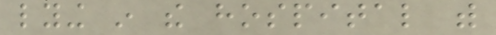lying in the hospital with
